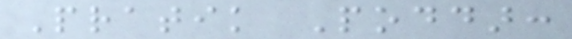Pratik Poddar:
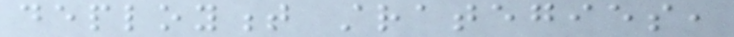deployment strategies,
